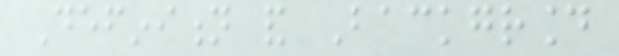Definition and Background
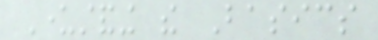Understanding the Basics
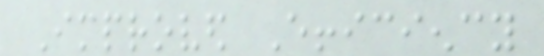Improved Efficiency
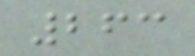263
